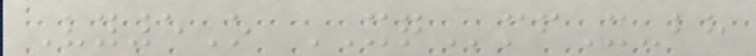Vy5O XQmfX-bh
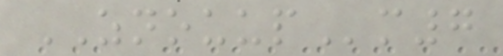ZNOUUPm7
